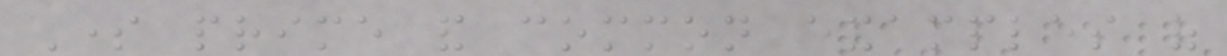Some prime and common examples of
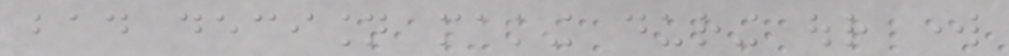bad decision making during our work
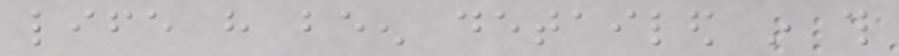life have been detailed in this
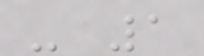- 1
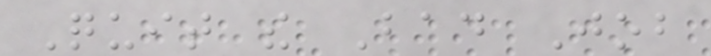Quit the Bad Job
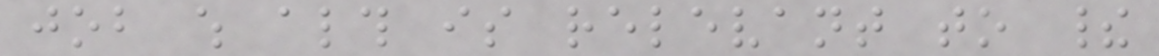job which although is relevant to their
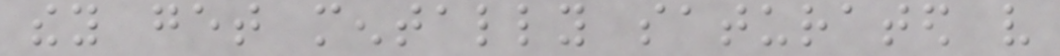they get mentally saturated very
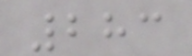283
